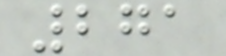271
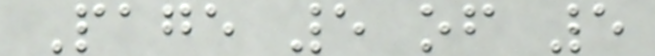Page 5 of 5
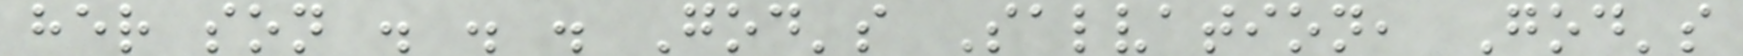her son . . . God's Salvation, God's
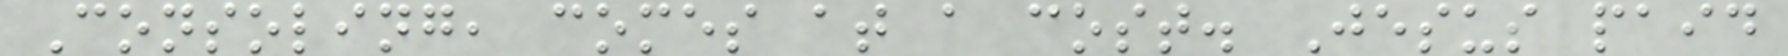Consoling, comes at a cost. Jesus paid
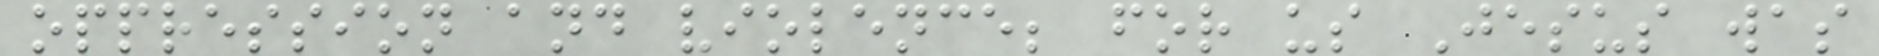oppression and violence; for us Jesus was
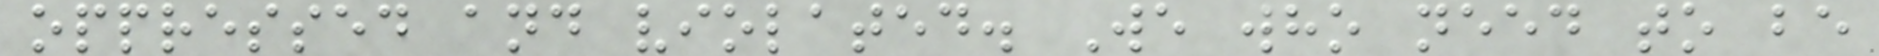oppressed and violated. We who need to be
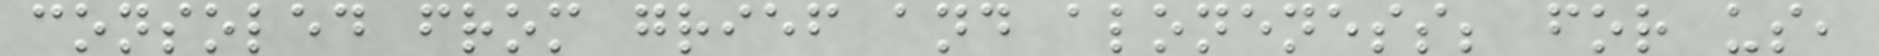consoled from grief and aloneness; for us,
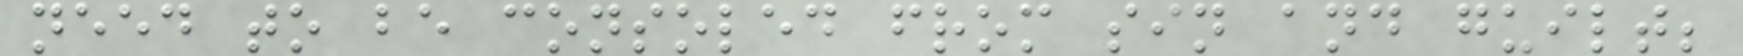need to be consoled from sin and guilt;
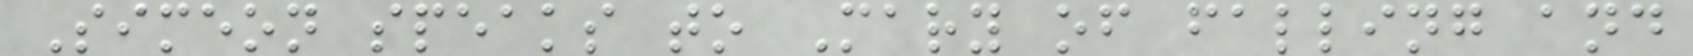Simeon speaks to Mary of falling and
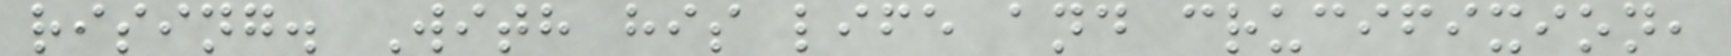rising. With his life and crucifixion,
